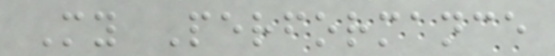My Performance
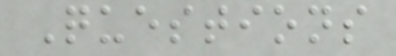Questions
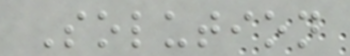Solution
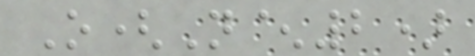O(N^2)
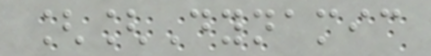[[Dynamic
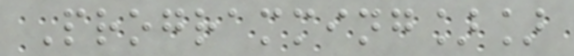Programming]]
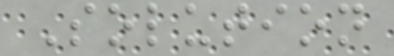Solution
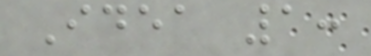Idea 1:
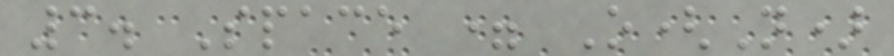3. Space = O(N)
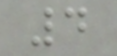4
